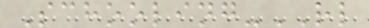Schooling-RL
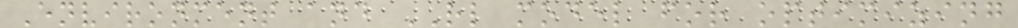Environment and RL model for optimizing
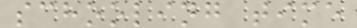schooling time
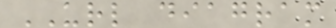URL diagram
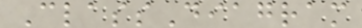ClassDiagram
